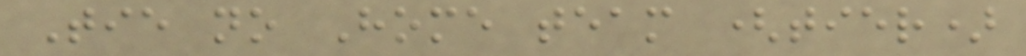Tie no Home team (tier)
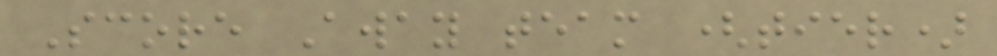Score Away team (tier)
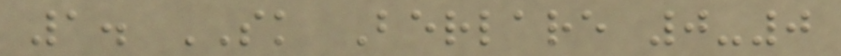1. SK Berlare 0-0
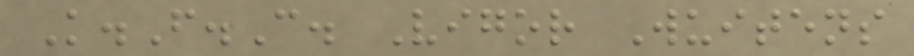K.F.C. Vigor Wuitens
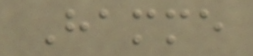Hamme
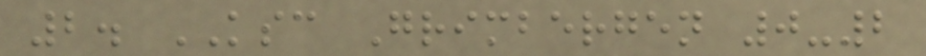2. KSC Grimbergen 0-2
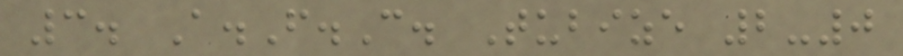3. A.F.C. Tubize 2-0
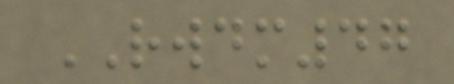RWDM47
